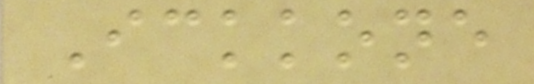Ickkone
